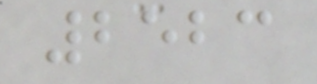2523
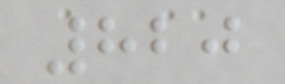820
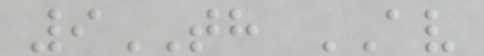9TH AV
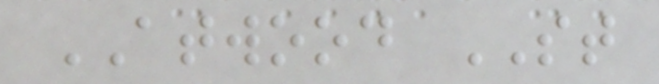ATWOOD ST
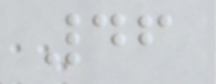46
